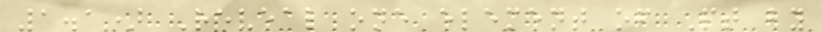1.1) Reveal one element of Pt by
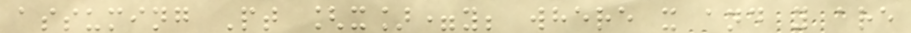assuming Pt [x]=y; where x and y are
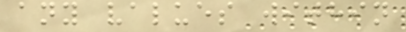any values within
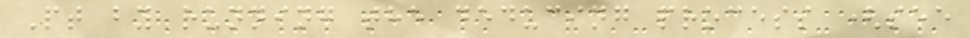Pt by running the deducing process (see
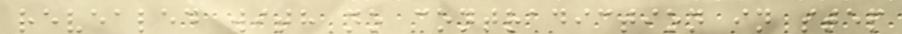revealed with no contradiction in step
